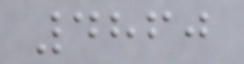4860
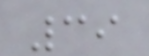39
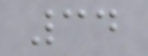34
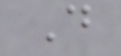D
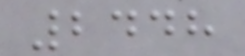2448
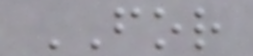FOR
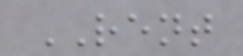RENT
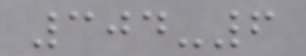304-6
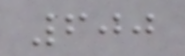600
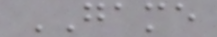GAME
